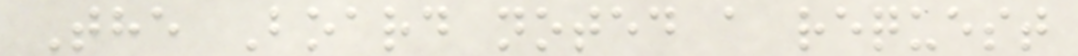The Board noted a request
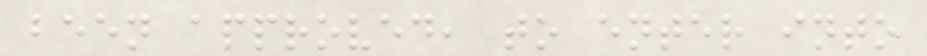been approved, to enter into
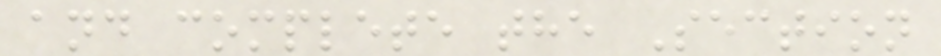and complete the Section
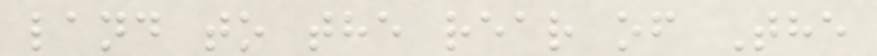land to the rear of The
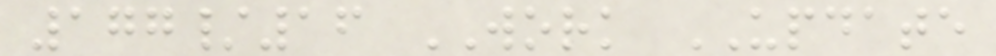177/16 WORK UPDATE
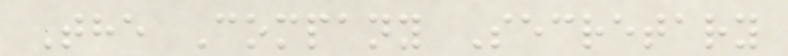The Company Secretary
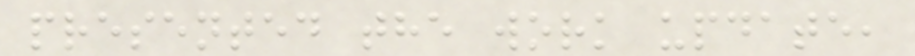presented the work update,
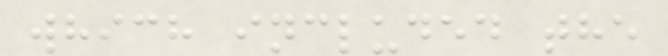which included the
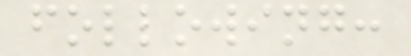following:
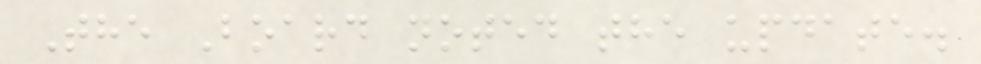The Board noted the update.
